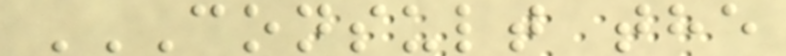CONSULT THE
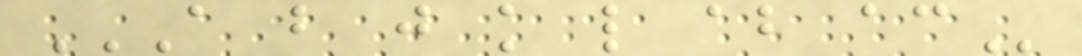A B J K L AB AC
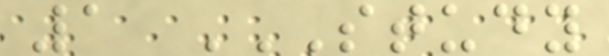1 STUDY
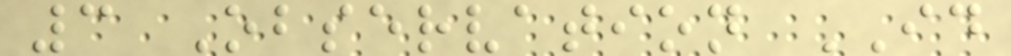3 Observation ID
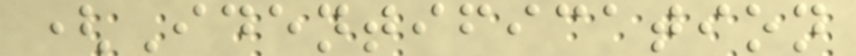(Identification
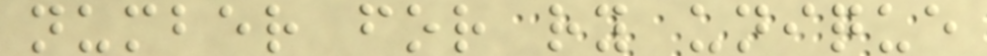number for ry unique
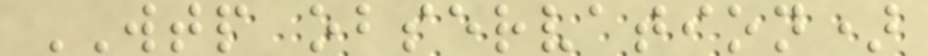WTP observation)
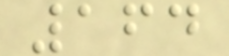164
